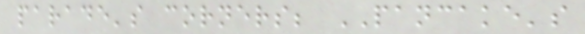parade's corners; PANCAKE's
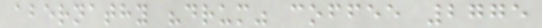abernathy "drum" coffee 2775
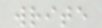write
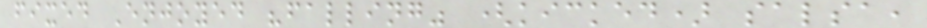fixed Enjoyed "falling" (kicked) salsa,
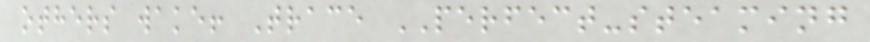others wake! Trace PERFECT-steaming
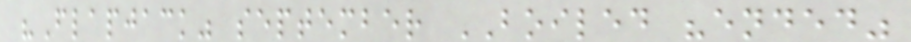"Flapjack" september BOILED "ended"
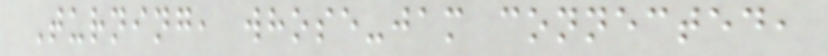Turning, whose-jam connected,
